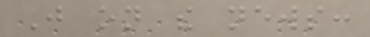Just on the news:
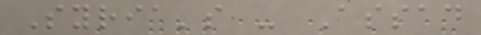Syria's - Assad
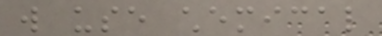will use chemical
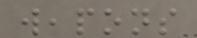weapons
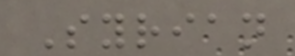Syrian
